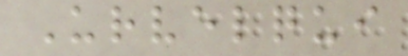Urvelqui
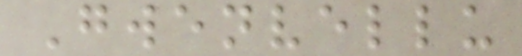Gwenvellu
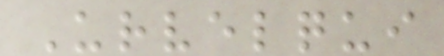Urvelqui
